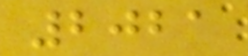2021
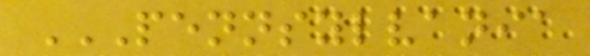PENNSYLVANIA
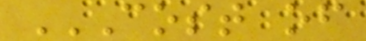COST OF
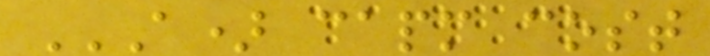A) CAPM COST
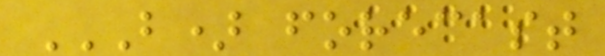B) FORECAST
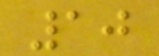10
